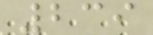239
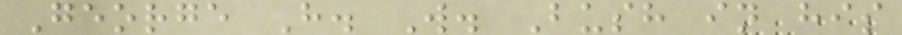George H. W. Bush in his
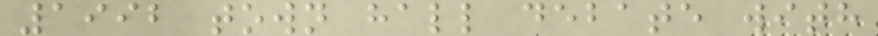1992 town hall debate with
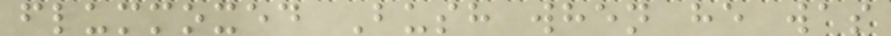flummoxed Bush when he was
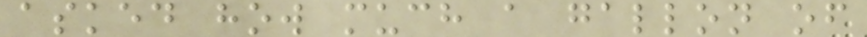asked how much a gallon of
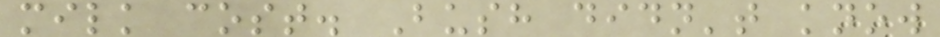milk cost. Bush didn't know
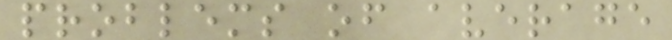problems of average
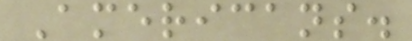Americans.
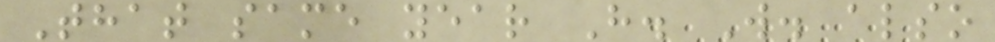That same year H. W. also
